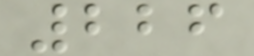226
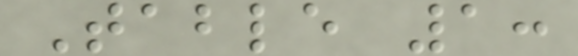Table 1:
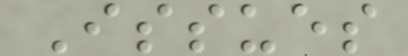Issues
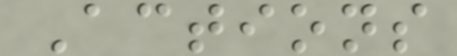Actions
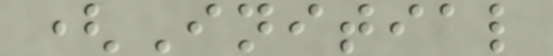(Initial
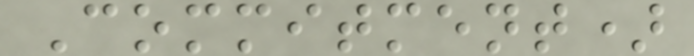Commitment)
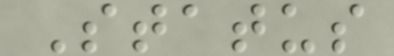Status
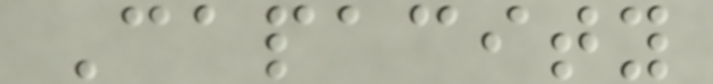Capacity
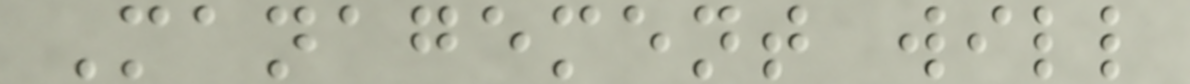Management will
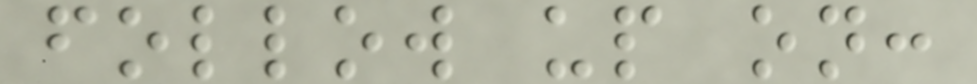follow up on:
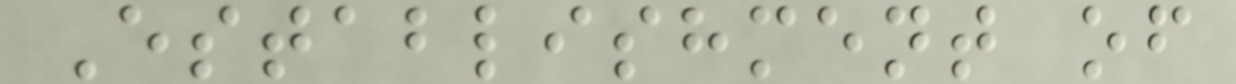Establishment of
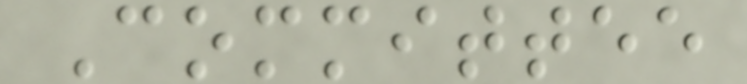Committee
